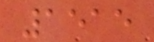1515
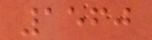1560
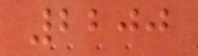2200
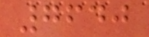7640
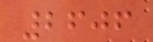2606
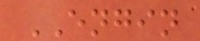ENGIN
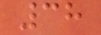38
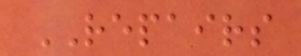REPAIRS
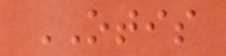OTIS
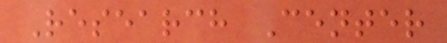Research Center
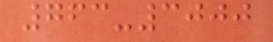763-3000
